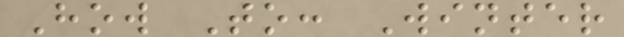How To: Winter
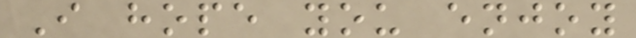I hope you enjoy
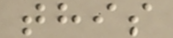this
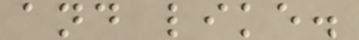and like.
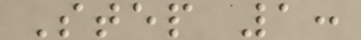Step 1:
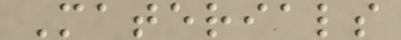Materials
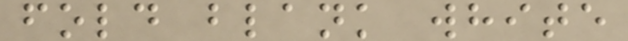fold blank white
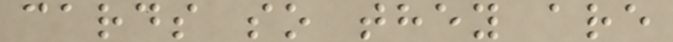cards so they are
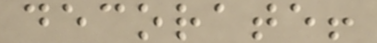decorate!
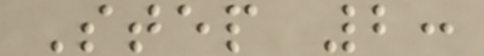Step 2:
